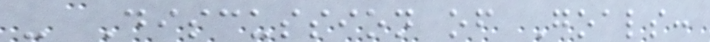- Discussion of Goals:
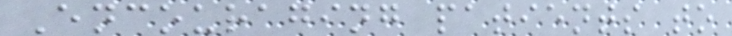Encouraging patients to
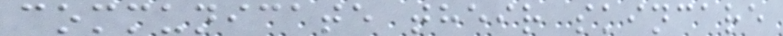communicate their skincare
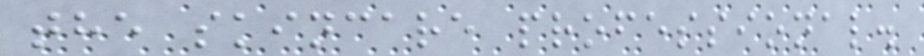the skincare professional.
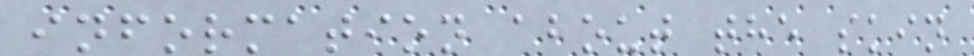information about the skin
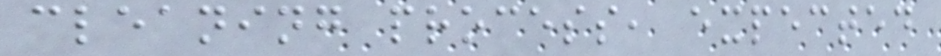cleaning process, expected
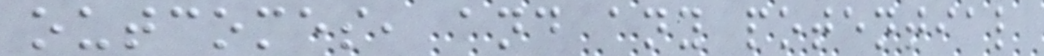outcomes, and any potential
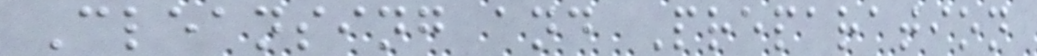Cleansing and Preparation
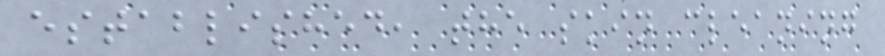established, the skin cleaning
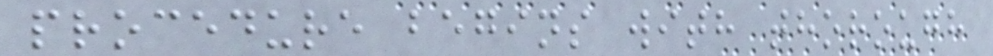procedure begins with thorough
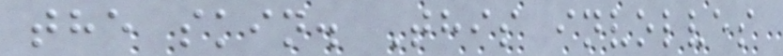the skin. This involves
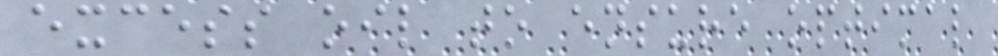excess oil to ensure optimal
